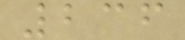236
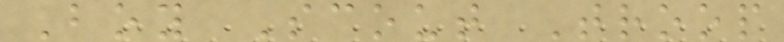Boy Scout Troop
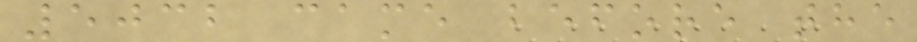5032 came before the
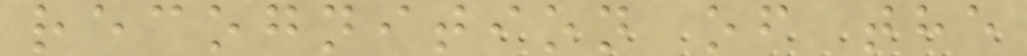recognition of the
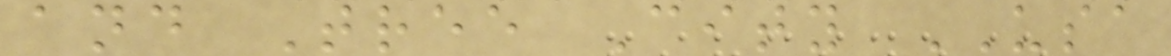and Tree City USA
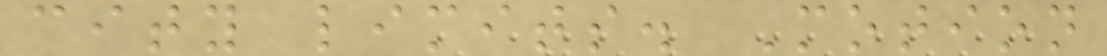city limits. Motion
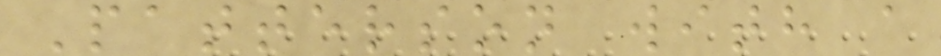Patterson with a
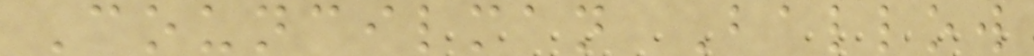Councilman Ballow
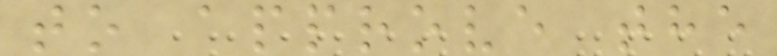to approve the
